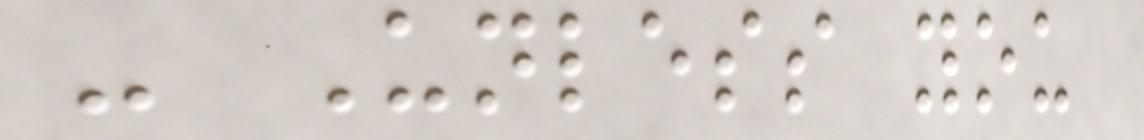- Unless you
